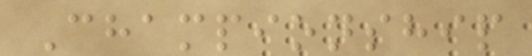Championship
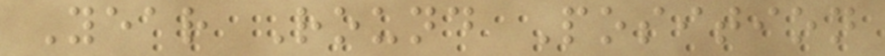Year Round Position
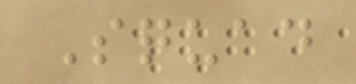Squad
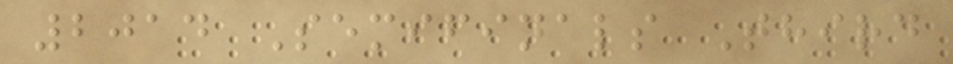2014 Semifinals Third
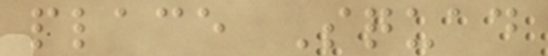place Squad
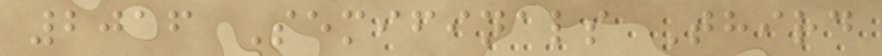2016 Semifinals Third
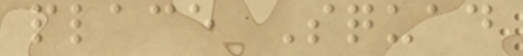place Squad
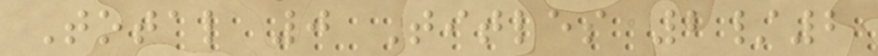Total 0 Titles 2/2
